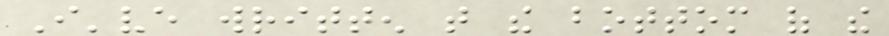I've written that the bottom of the
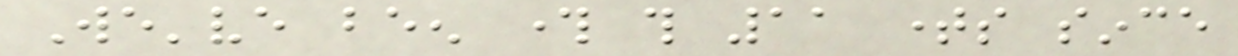We've been through this 11 times since
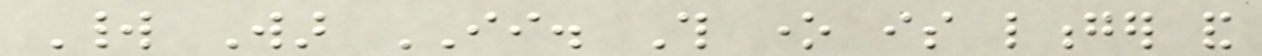World War II. This one is longer and
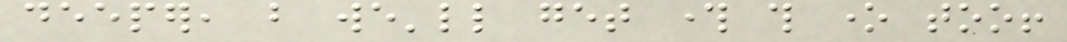deeper, but we'll get through this one too!
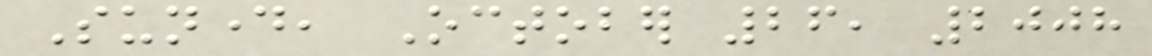Sunday, October 26, 2008
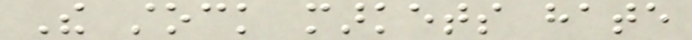The stock markets hate
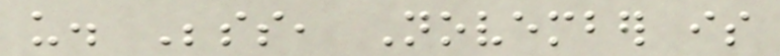us. Besides, November is
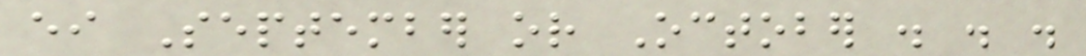either September or October . . .
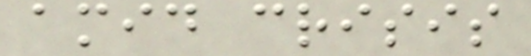amid crisis
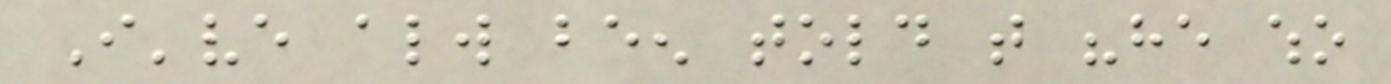I've always been told that "he who
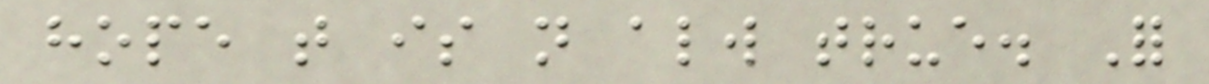hope that is not always true. For
